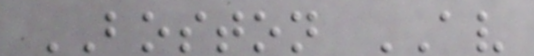BOSTON AV
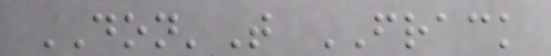DON'T FRACK
